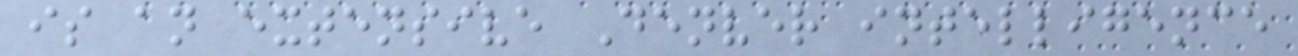is an extensive Denver intelligence
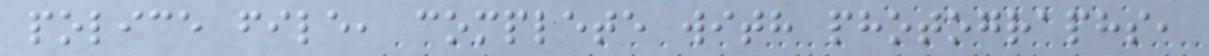police file, complete with photographs,
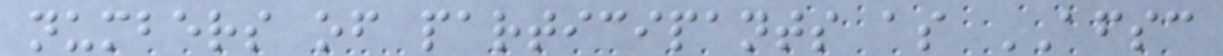numbers of participants as AFSC
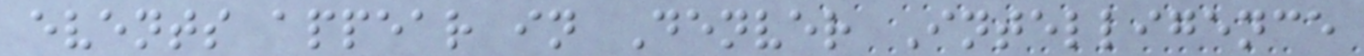events appear in Denver Intelligence
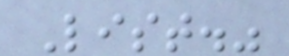List."
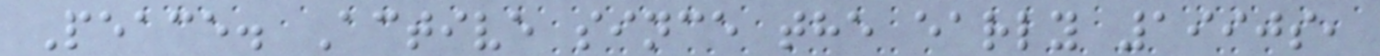Peace. Active since the early 1990s,
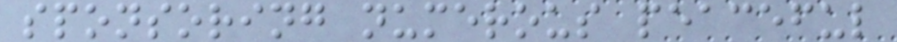sponsoring numerous peaceful
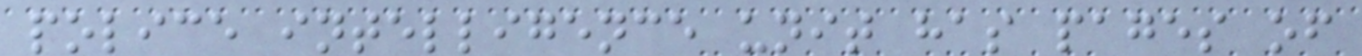police intelligence unit has pages of
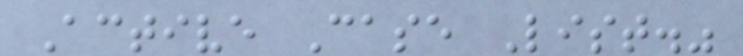Active Case List."
